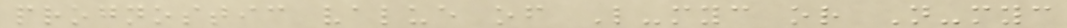prognostic value of L-myc or N-myc
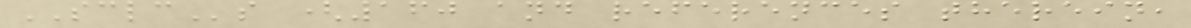SCLCs (160 and references therein,
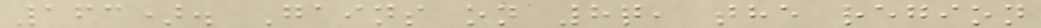163). Gains on 8q, the region
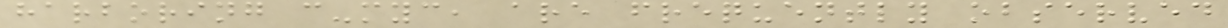harboring c-myc, are frequently observed
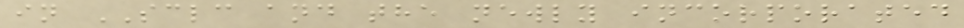in SCLC and the newly incorporated
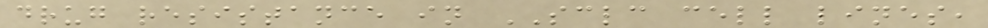drug resistance in SCLC cell lines,
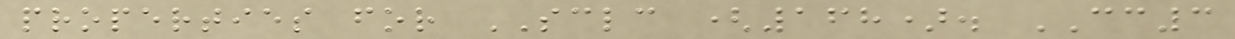properties for SCLC (168). CC3
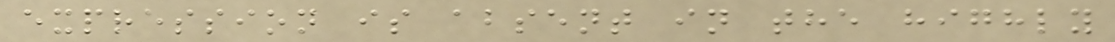expression is absent in the highly
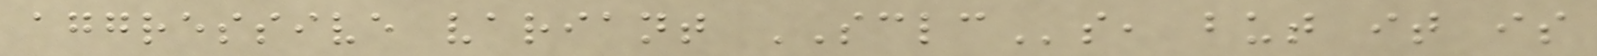aggressive variant SCLCs, but it is
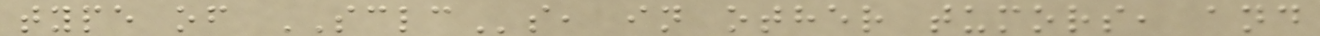type of SCLCs, in other tumors, and
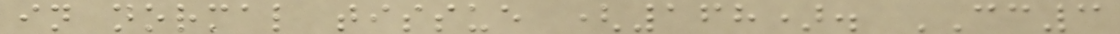in normal tissue (168). CC3
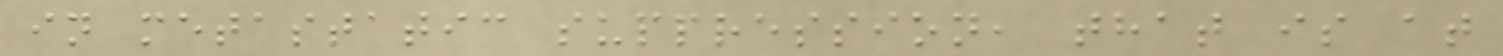in metastatic suppression, that is at
